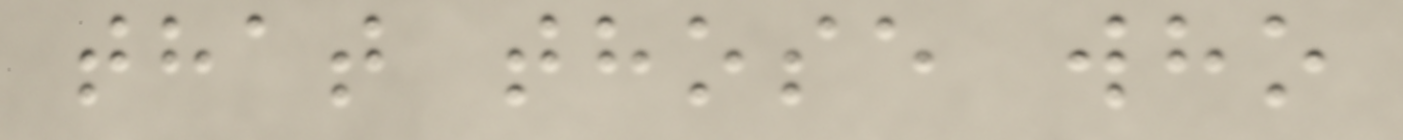that those who
